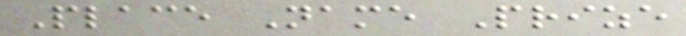Place Name Prize
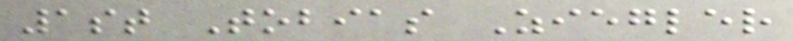1st Tobias Ziegler
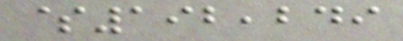$192,249
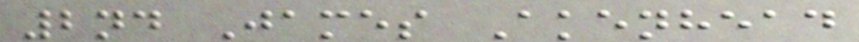2nd James Akenhead
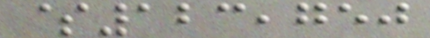$123,750
